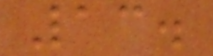13.
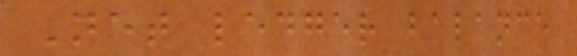Net ledger balance
